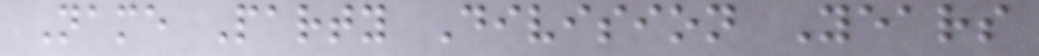Name Party Division Years
